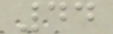44
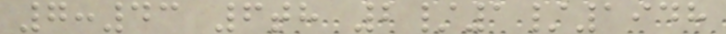7:43 6th 2/1/1948
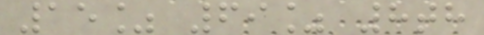15% 69% 8th
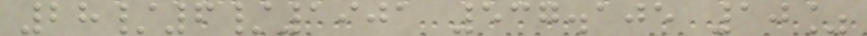28/6/1901 537.105 10%
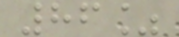86%
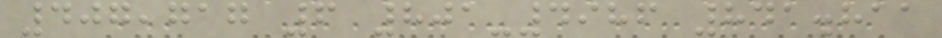407,717 6 801-4986 841.811
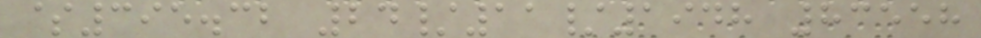$395.32 24/11/1948 83558
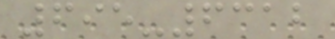695-6312
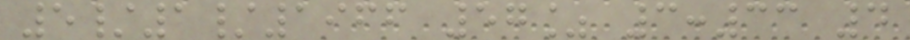5/1/1966 57% 3:33 4
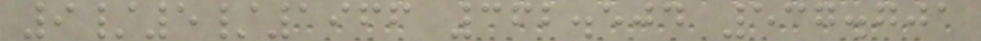9/5/1966 362.504 537.701
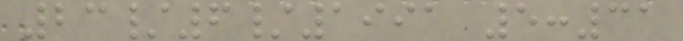23/6/1991 5:31
